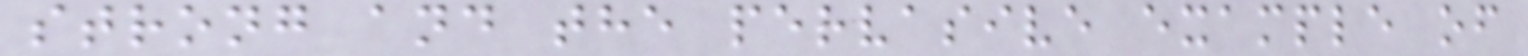strong and the pervasive example of
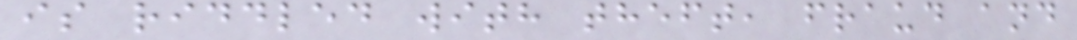is riddled with theft, fraud and
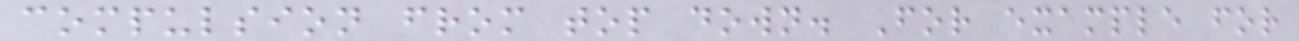compulsion from top down. For example for
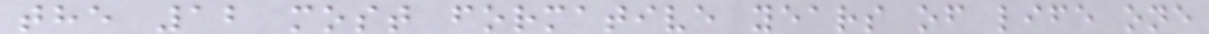the 12 most formative years of life one
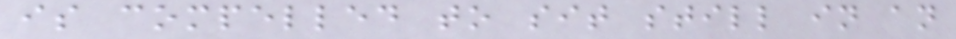is compelled to sit still in an
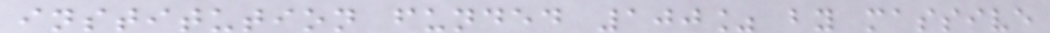institution funded 100% by massive
